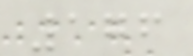176
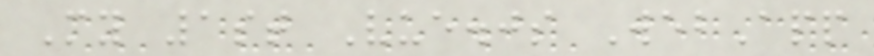My 1st Vue.js WebApp
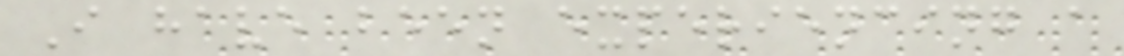I have been experiencing a
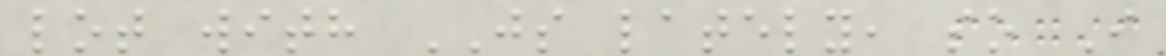lot with JS lately, so I
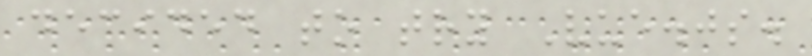decided to try Vue.js.
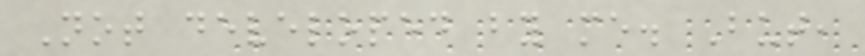Not developed by me. But,
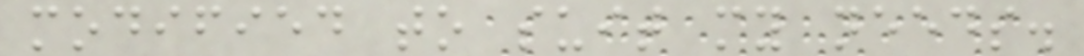modified to suit my needs.
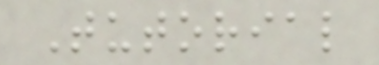Tutorial
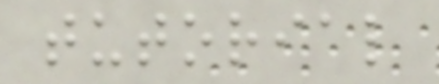tutorial
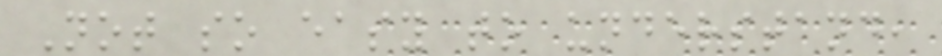Not so easy to understand,
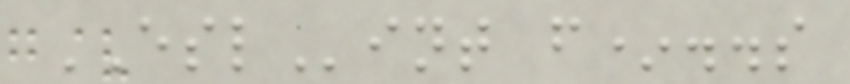ESLint f*..s
